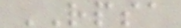RPSA
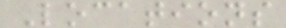Locations
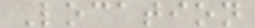Location
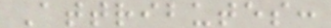Attributes:
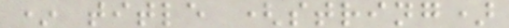* title (string)
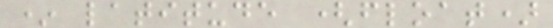* latitude (float)
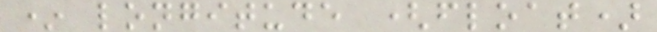* longitude (float)
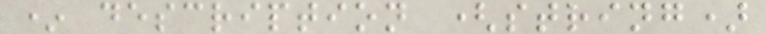* description (string)
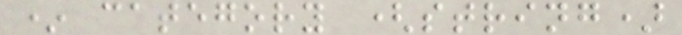* category (string)
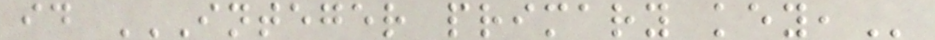id INTEGER PRIMARY KEY,
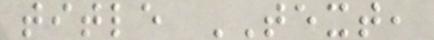title TEXT,
